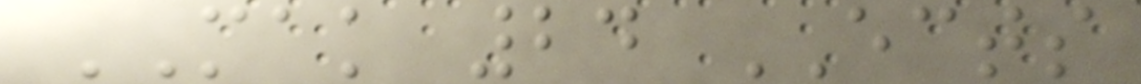MAK 24 ECTS
